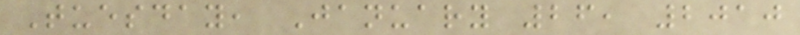Tuesday, January 26, 2010
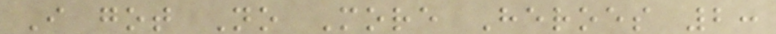I got No More Heroes 2:
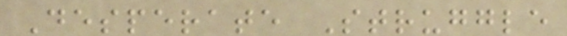Desperate Struggle
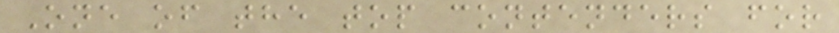One of the top contenders for
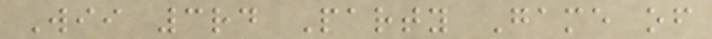Wii 3rd Party Game of
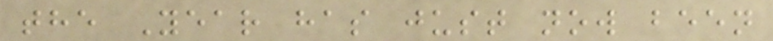the Year has just now been
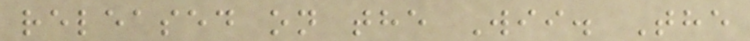released on the Wii. The
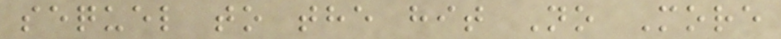sequel to the hit No More
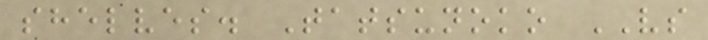shelves. Tatsunoko VS
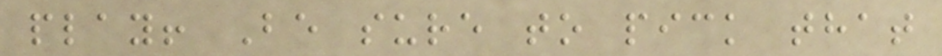play! Be sure to pick that
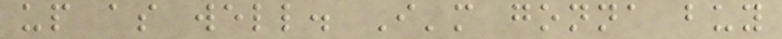up as well. I'm gonna buy
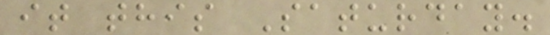it this Saturday.
